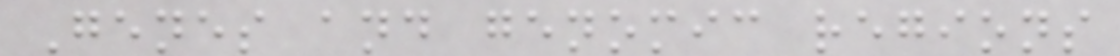Genes and genomic regions
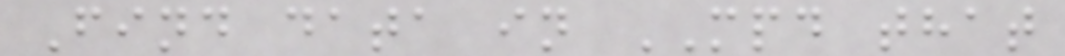Find data in MPD that
